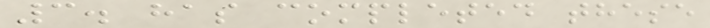3. has completed these
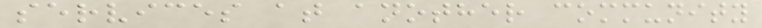services at another community
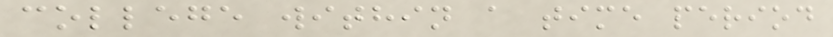college within a time period
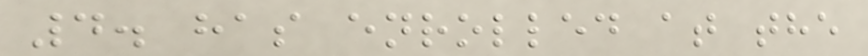4. has enrolled at the
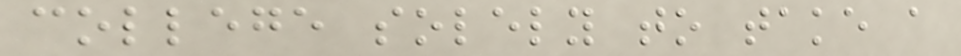college solely to take a
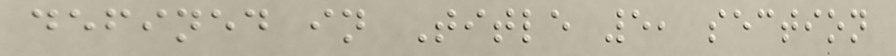defined in Title 5, section
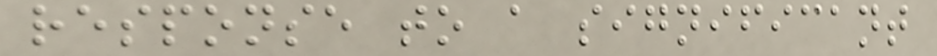response to a significant
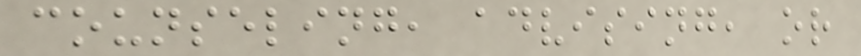counseling, advising, or
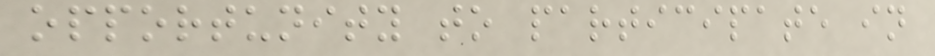opportunity to participate in
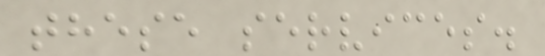these services.
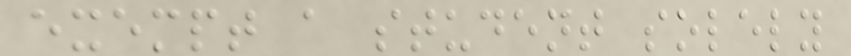exempt a student solely
